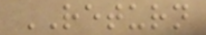RETURN
